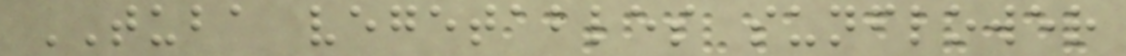TUBA vegetables sunflower
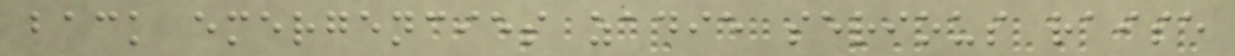back emergencies zadie serious raise
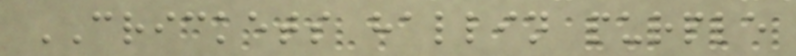CRICKETS hallin purple
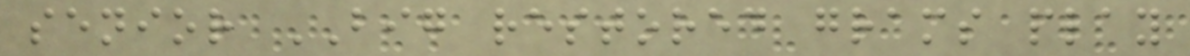senior BIG restored grams play
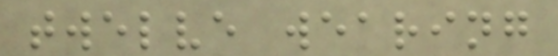twelve wearing
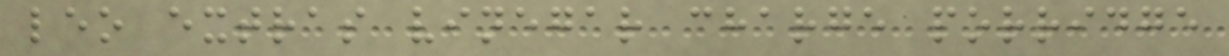leo extras vinegar charge porridge
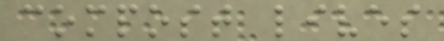compost lives
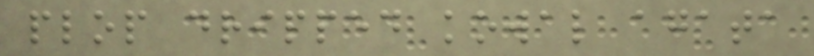plop dripped kowal agata
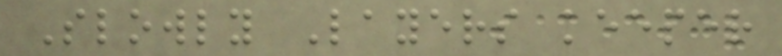Slowly Layers keeper
